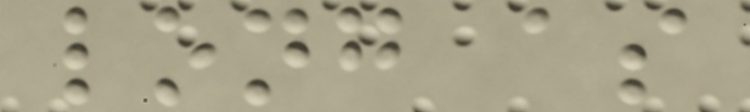long as
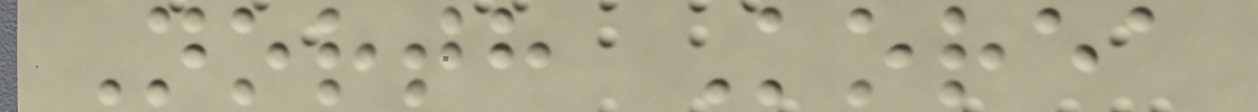North Korea
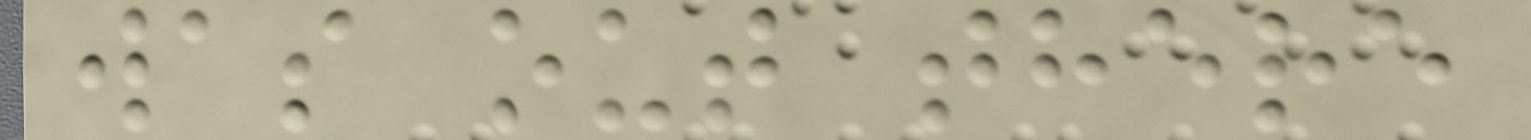was out there
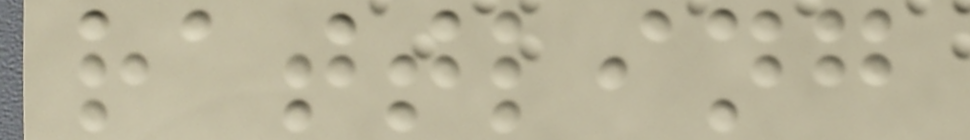rattling
